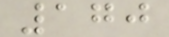170
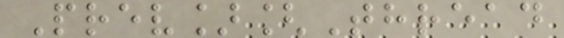Prev][Thread
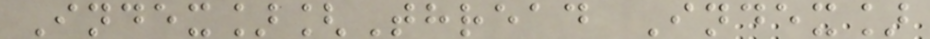Index][Thread Index]
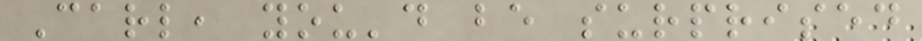Carl, you'd be surprised
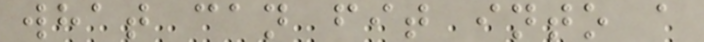what can fit into a
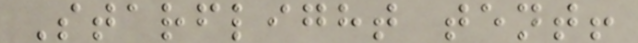Starflight tent!
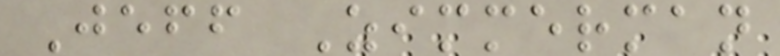Jeff Zimmerman
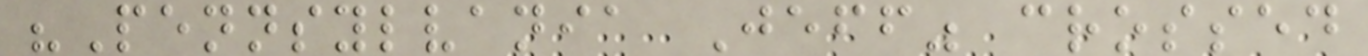"Pennsylvania Jeff" crossed
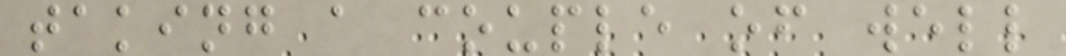taking a couple of well
